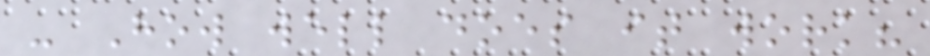- How well does it work?
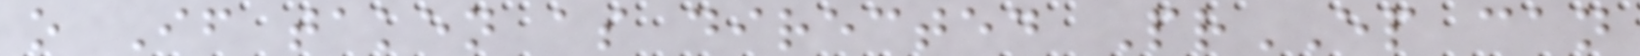o If taken as directed PrEP can
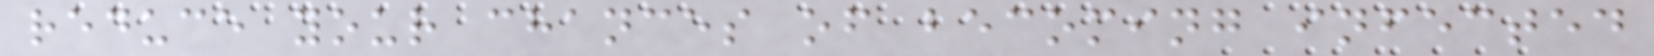reduce your chances of becoming infected
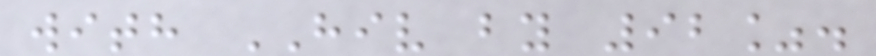with HIV by 92%.
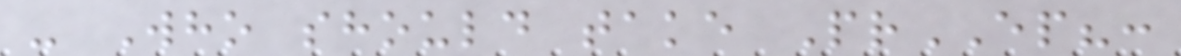- Who should take PrEP?:
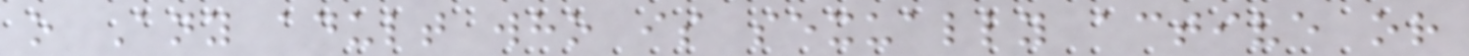o Any adult who is sexually active or
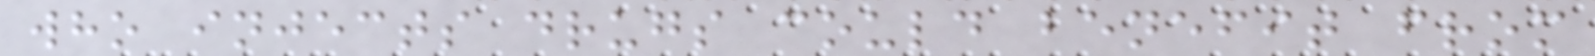who injects drugs could benefit from
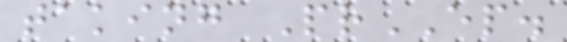taking PrEP.
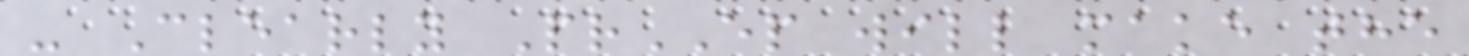- Clearly PrEP will make the
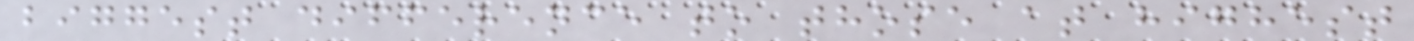biggest difference to those at highest
